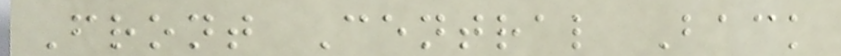Front Central Back
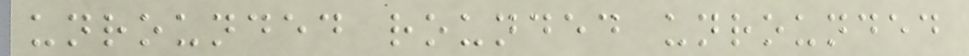unrounded rounded unrounded
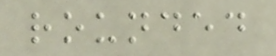rounded
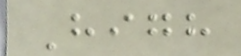High
